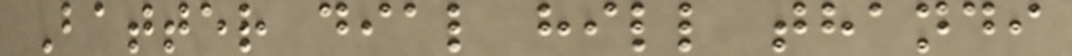Batter dial hill thandi
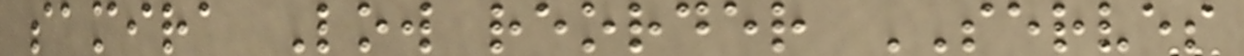samira Low reorder SERVES
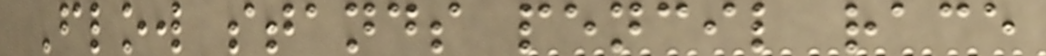Flow stands pencil race
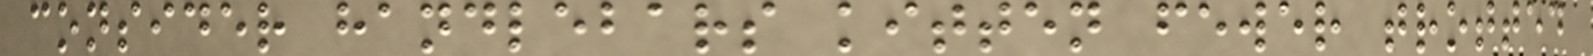consider handlebars kitten fewer trotted
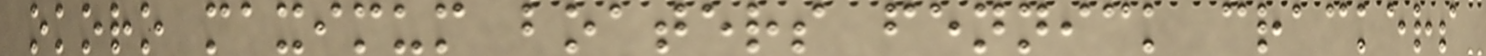okoro maximum boaters fennick crackers
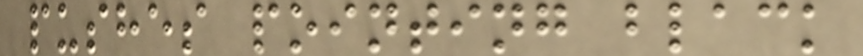pushes pointing black
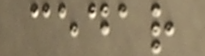cedar
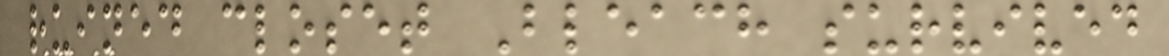ruined closet Bleach survived
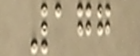177
